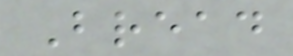Bread
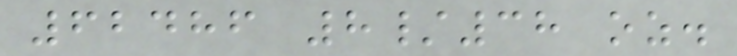62486 8/38 oz.
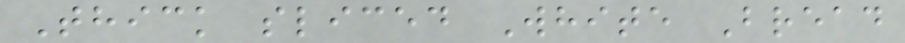Thick sliced White Bread
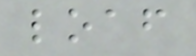loaf
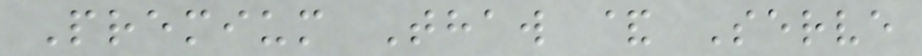Premium Thaw & Serve
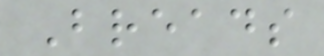Breads
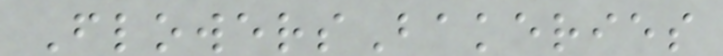FlowersBakeries
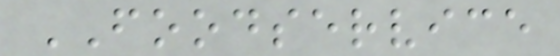FOODSERVICE
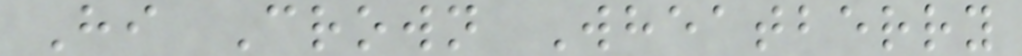Hi Crown Wheatberry
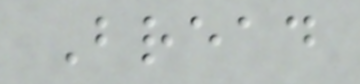Bread
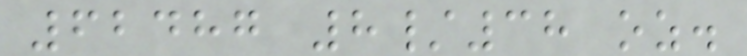62487 8/38 oz.
